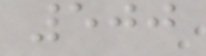500
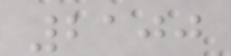2100
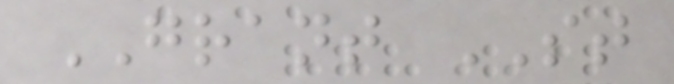GRANT ST
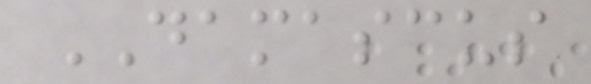DAMASCUS
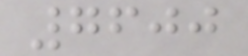7600
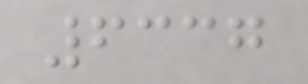6337
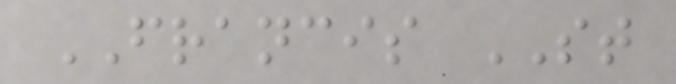FRANCIS ST
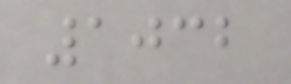1032
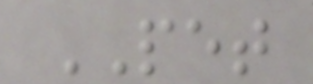PET
